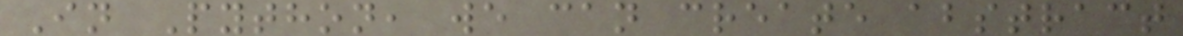In Python, we can create abstract
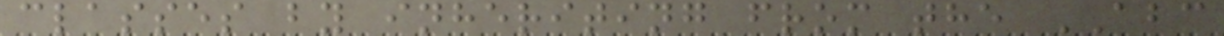classes by inheriting from the ABC
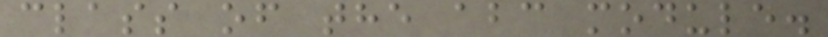class of the abc module.
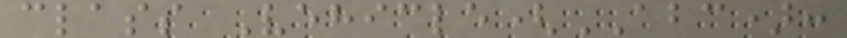class Vehicle(ABC):
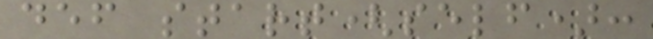def start(self):
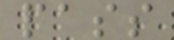pass
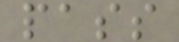pass
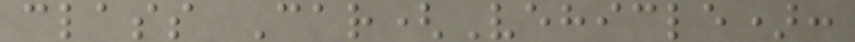class Car(Vehicle):
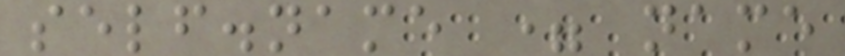self.name = name
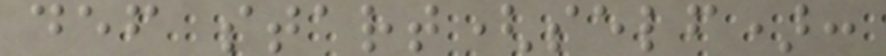def start(self):
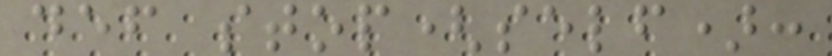def stop(self):
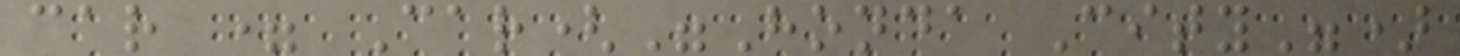car = Car("Honda City")
